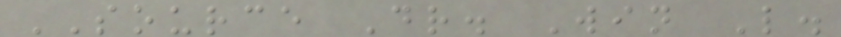SOURCE Dr. Win L.
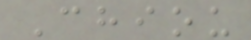Chiou
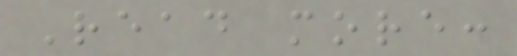Read more:
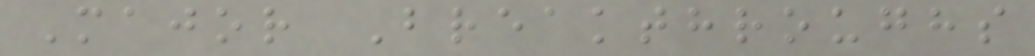Major Breakthroughs
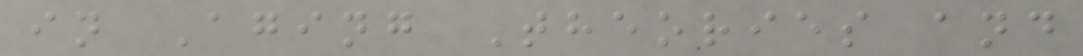in Aging Theories and
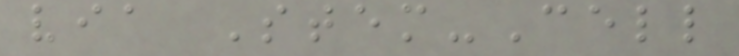via Stem-Cell
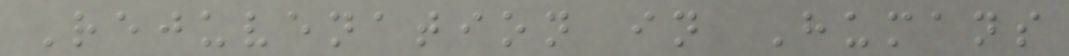Rejuvenation in Humans
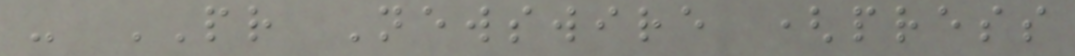- PR Newswire (press
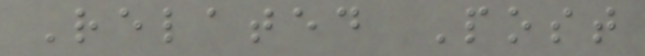Related Post
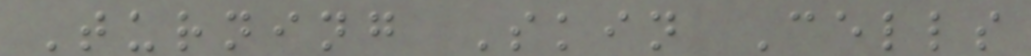Turning Skin Cells
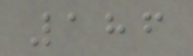186
